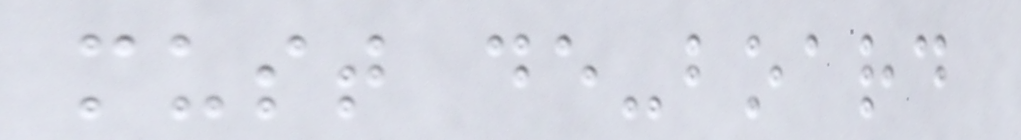must de-board
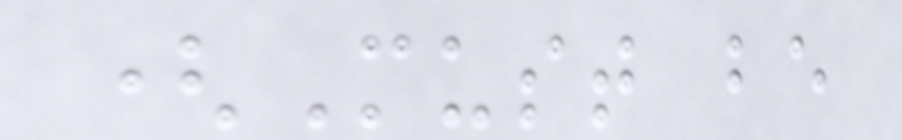(Must be
